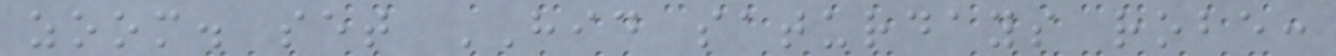zoom. set HID saturdays robe:
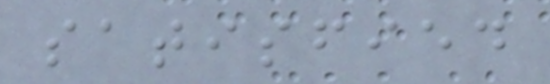satisfied
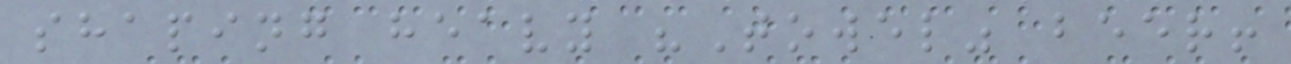shaping heavy "Towel" beer!
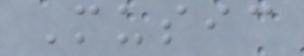Music
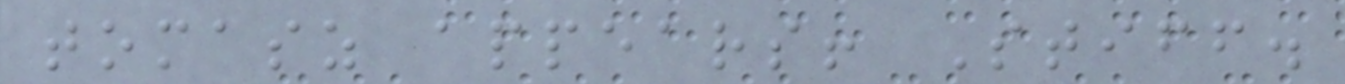tomasz appears! Stiff.
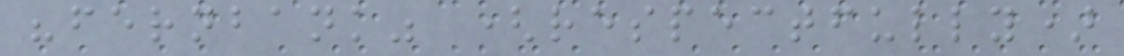"fernbank" (respectfully)
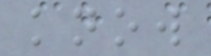know
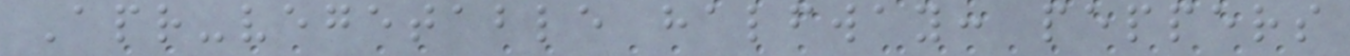Apr-vegetable halfway: peppers
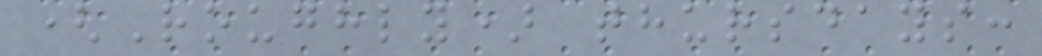(Roughly) thursdays:
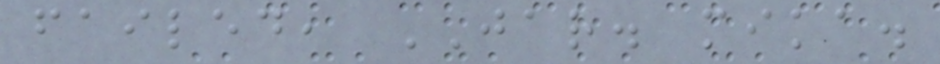failed, JAR. mika.
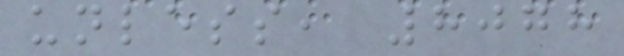unless, 8078
